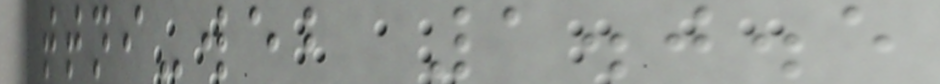ttni-web 1.0.5
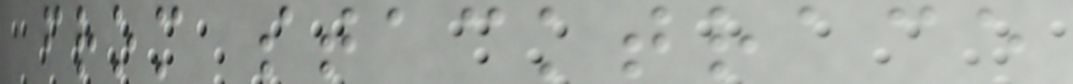from stacktrace
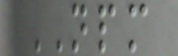NPM
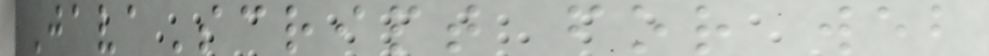JavaScript for web
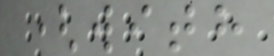(with
